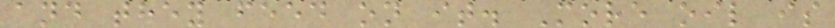and they feed on it. More oil is
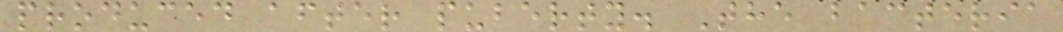produced after puberty. The bacteria
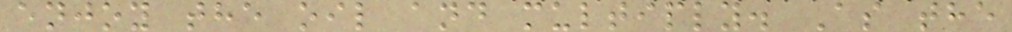enjoy the oil and multiply. As the
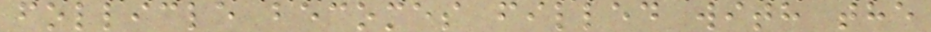follicle becomes filled with the
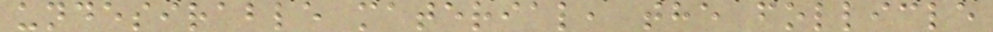undesirable material, the follicle
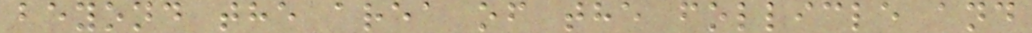beyond the area of the follicle and
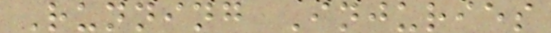Running Injuries
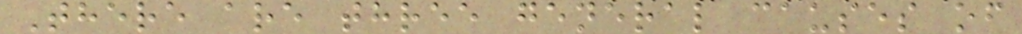There are three general causes of
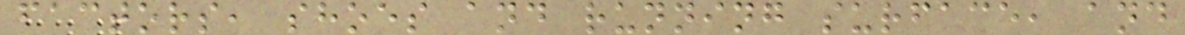factors, shoes and running surface, and
